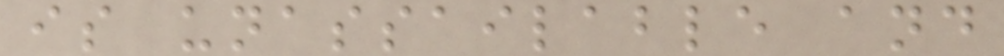is unassailable and
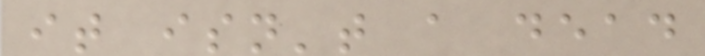it isn't a dead
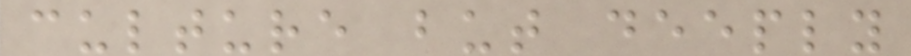culture but deeply
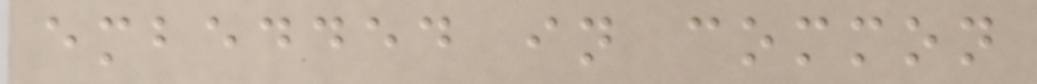embedded in common
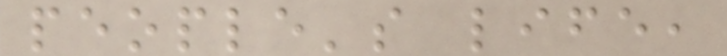people's life,
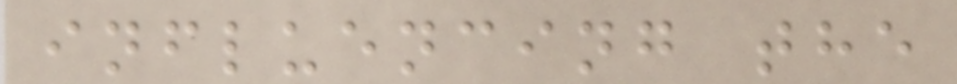influencing the
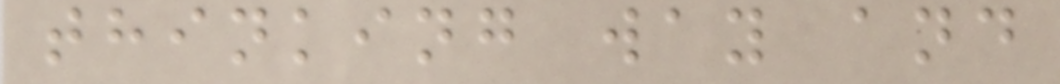thinking way and
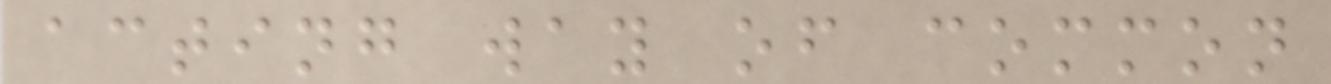acting way of common
